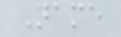Name
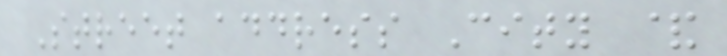Street address City &
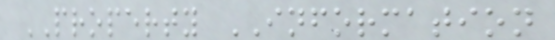PROPERTY INFORMATION
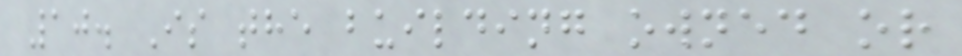10. Is the building owned or
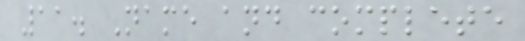11. Name and complete
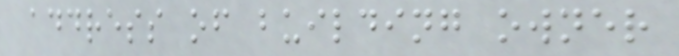address of building owner
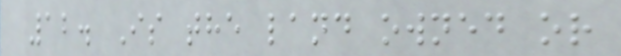12. Is the land owned or
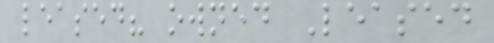leased? owned Leased
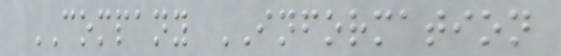COMPANY INFORMATION
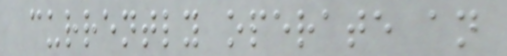currently operate an
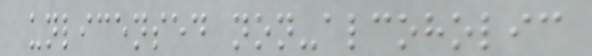unlicensed non-alcoholic
